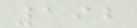192
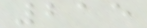215
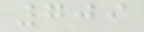709
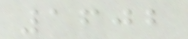1602
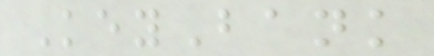KeyBank
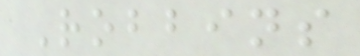Robbins
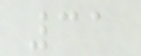31
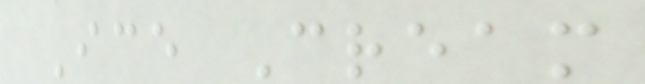Ice Cream
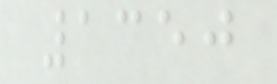1350
